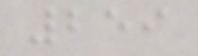259
